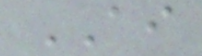AI
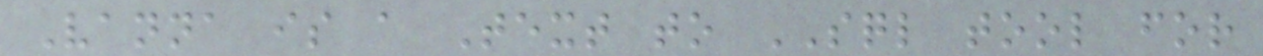Vanna is a Text to SQL tool for
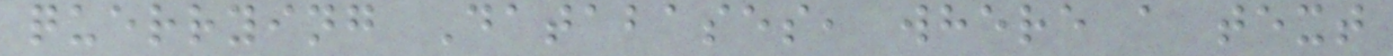querrying Databases, where a text
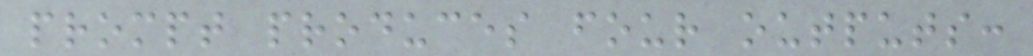prompt produces four outputs:
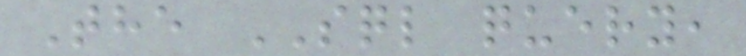The SQL query,
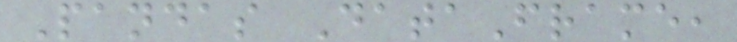Pandas DataFrame,
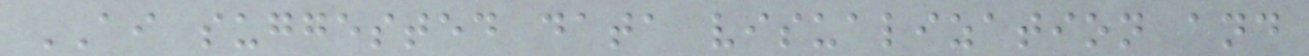AI suggested data visualization and
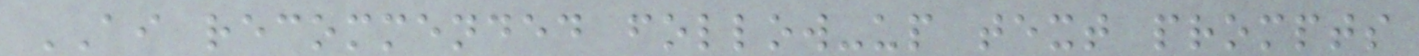AI recommended follow-up text prompts
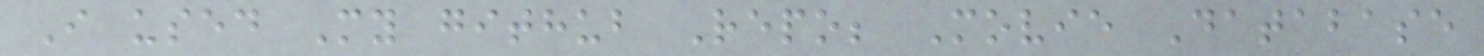I used My github Repo; Movie Database
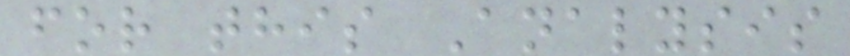for this Analysis
